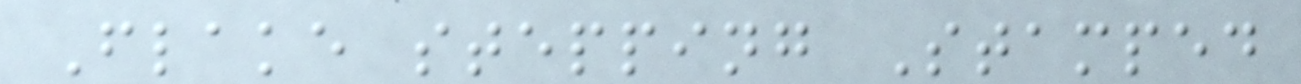Flake stepping Stamped
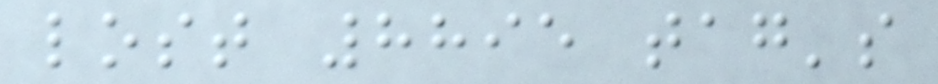lost 8895 tag's
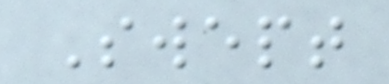Swept
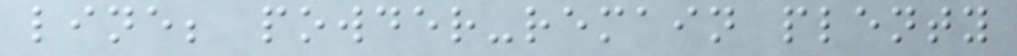line; powder-remain plenty
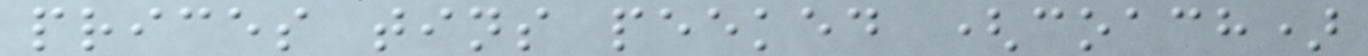prices tins peeked (coach)
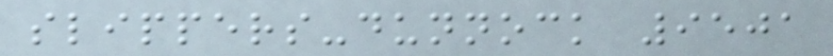slippers-dunnock 9501
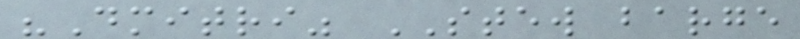"Dmitri" STEW barge
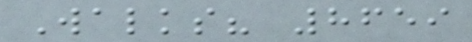Walks? 8659
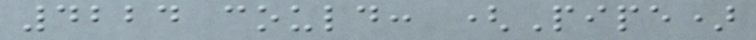4224 could: (Pipe)
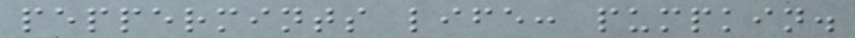peppermints life: pumpkin.
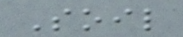Soil
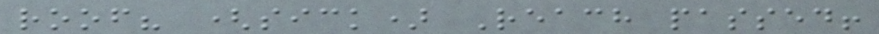roof? (sick) Reach passed!
